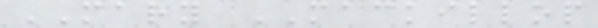MARY MACKILLOP
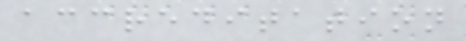accreditation
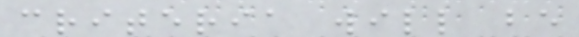criteria will be
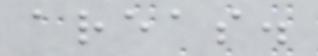areas.
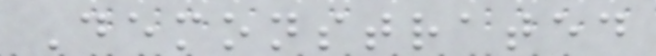Demonstrated
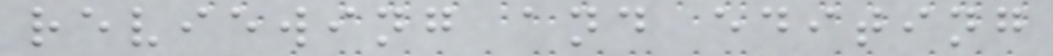reviewing and editing
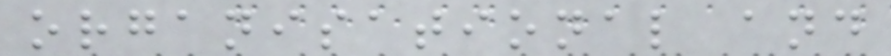organisational and
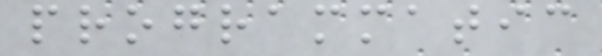programmatic
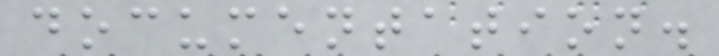documentation.
